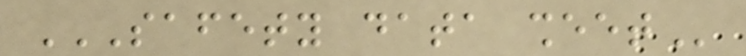SAFETY DATA SHEET
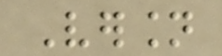Version
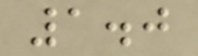1.0
